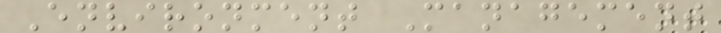Environment Management
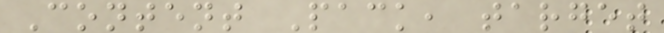Content Pack, target
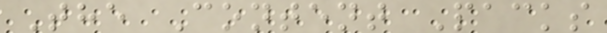The Content Packs
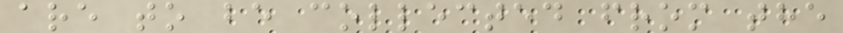are to be collected from the
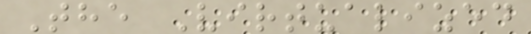The Virtualized
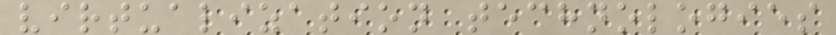virtualization technologies
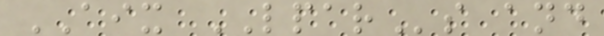AIX LPARs and
